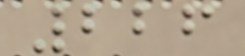226
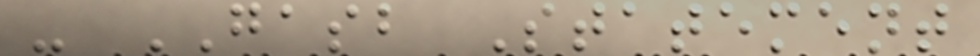- GASB Statement
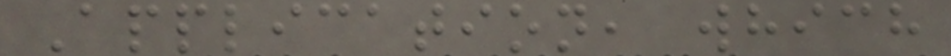Application, which
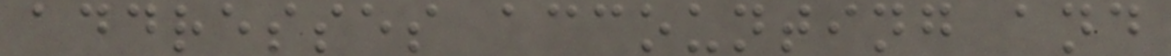addresses accounting and
